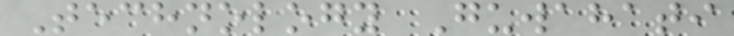Technology Guwahati
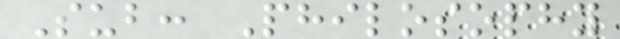Sub: Philosophy
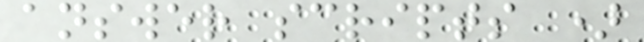answer scripts )
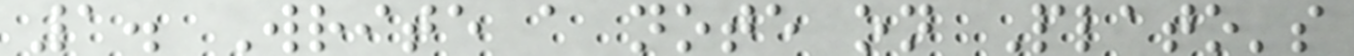1. Write a note on Plato's
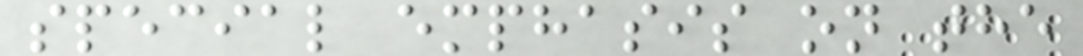special emphasis on the
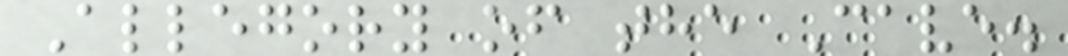Allegory of the Cave.
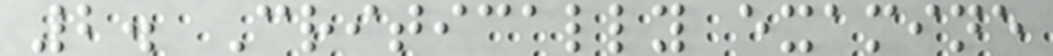2. Critically examine
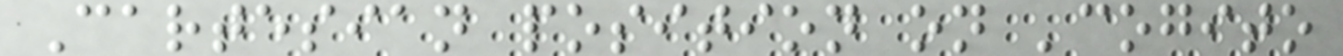Cartesian position on 'cogito
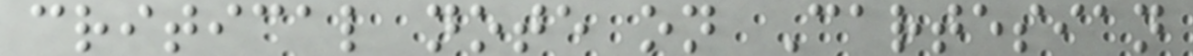critical note on Cartesian
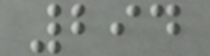294
